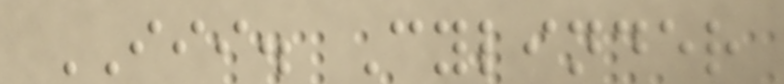III. Cylinder
